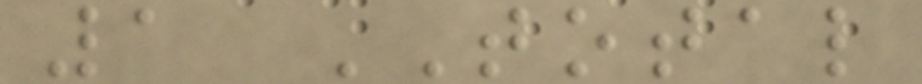1 TOTAL
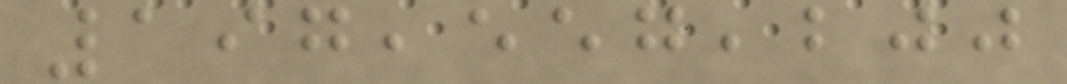197,557,200
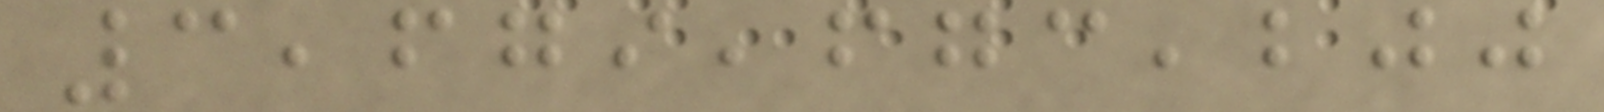3,679,673,200
